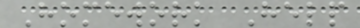Homework Help
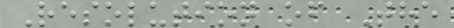Resolution of The
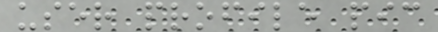user profile pic
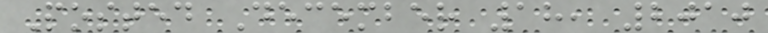Posted December 18, 2010
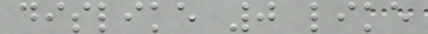dislike 0 like
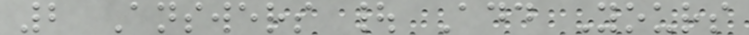2 Answers | Add Yours
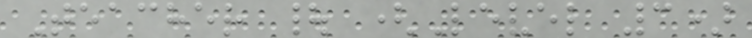Teacher | (Level 3)
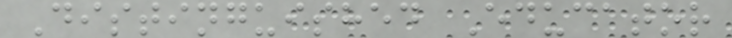Distinguished Educator
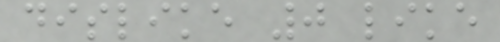dislike 0 like
